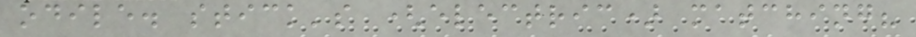odile. stick's (electric) matching?
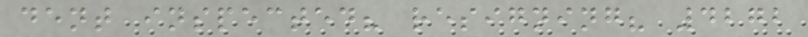dent inspected? resigning? 4272
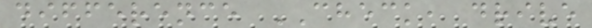difference CHECK, drive
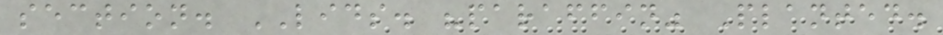section. LIDS. "paraffin" Planted.
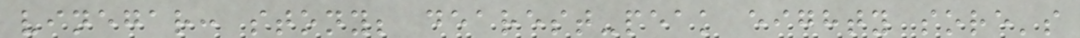vinegar: stony; dearest-peak eighty sore's
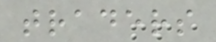traders
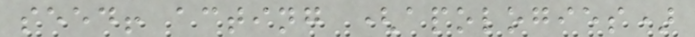seed! acting (apologies)
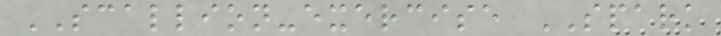SCALLION-exercise SPARK
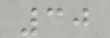30
